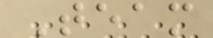Team
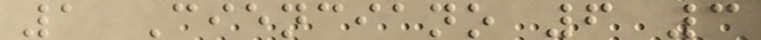1 Cienciano 6 3
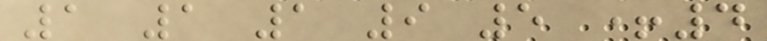1 1 1 9 5 +4
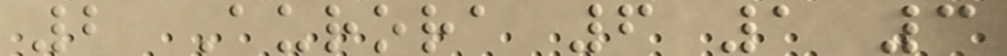2 Aurora 6 1 3
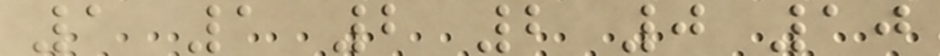1 1 2 2 0 10
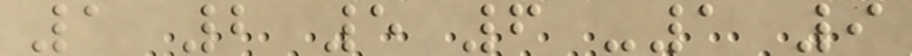1 2 5 6 -1 9
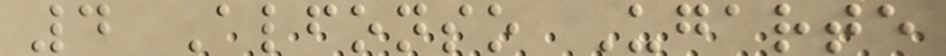4 Alfonso Ugarte
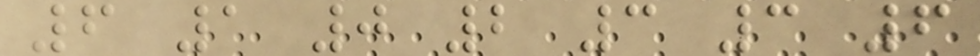6 1 0 2 3 3 6
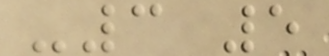-3 5
